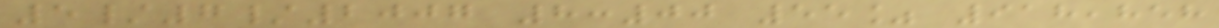5/7/2007 8:00 55% 918,858
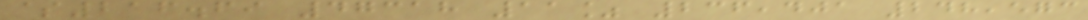$216.69 47318 11% 236,401 248,573
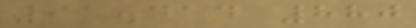91.414 880
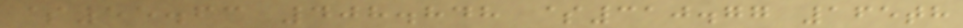$55.63 408.848 $310.77 165th
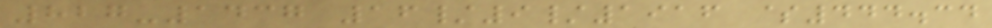827-1437 16/9/1916 $444.34
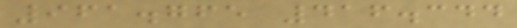961.765 416.344
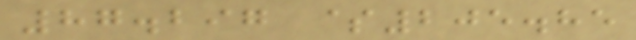87.297 $205.85
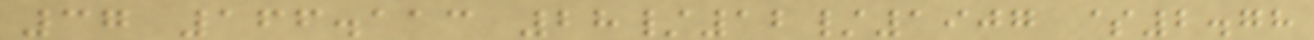37 166.113 28/12/1907 $2.78
